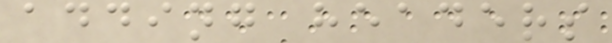adding headers
